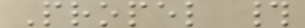Propel #
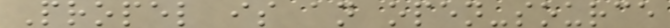Propel is an open-source
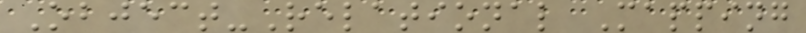Object-Relational Mapping
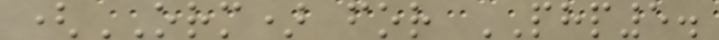(ORM) for PHP5.
